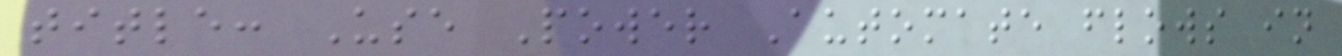title: Use Power Automate flows in
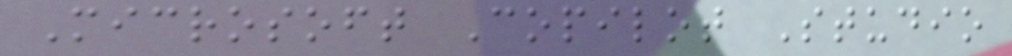Microsoft Copilot Studio
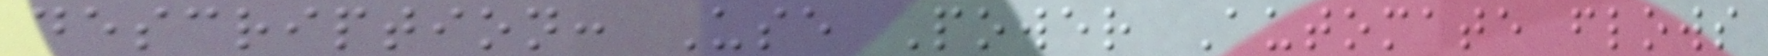description: Use Power Automate flows
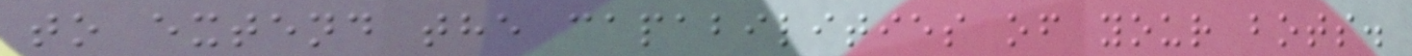to extend the capabilities of your bots.
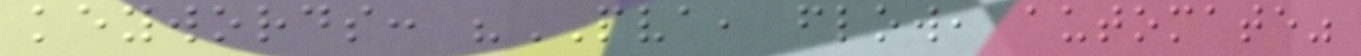keywords: "PVA, flow, automate"
